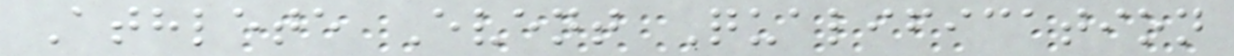Athlete Event Qualification
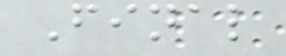Final
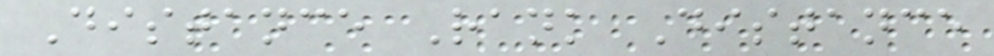Distance Rank Distance
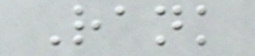Rank
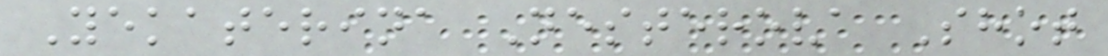Yekaterina Nesterova Shot
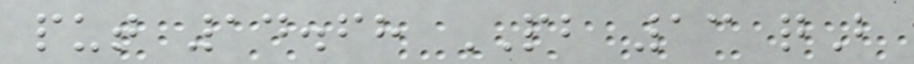put 14.68 PB 13 qB
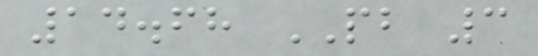14.68 PB 3
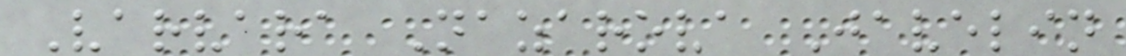Varvara Nazarova Javelin
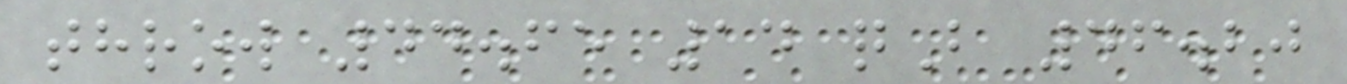throw 44.65 14 qB 46.20
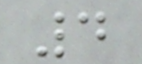4
